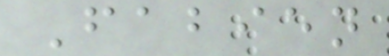Fabien
